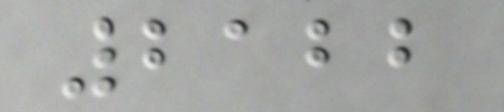2122
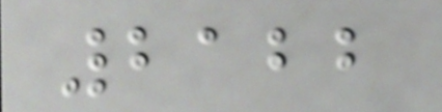2122
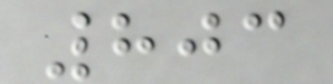803
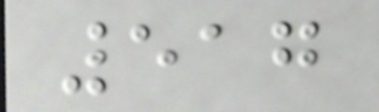517
